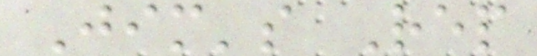Jim's Rep
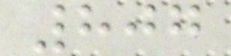807
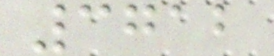3712
